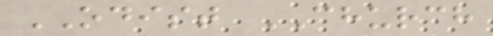ODIST CHURCH
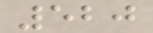520
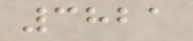3821
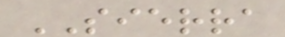SIERRA
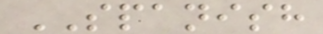SPANISH
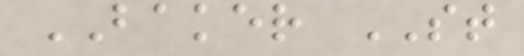BAKER ST
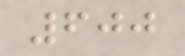600
